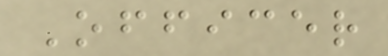Officer
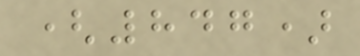(847)
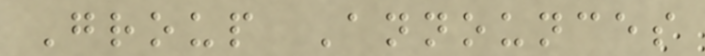Group Announces
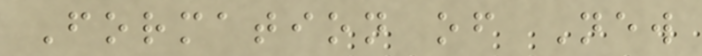Formation of New
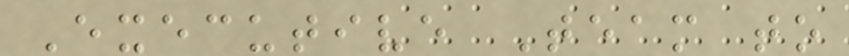Executive Team to
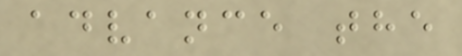advance the
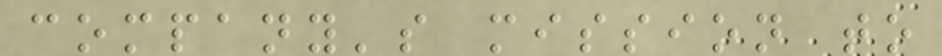company's mission to
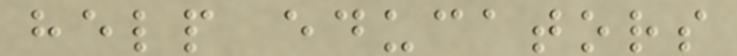help educators
